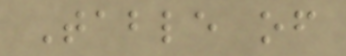Table of
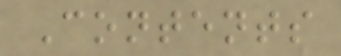Contents
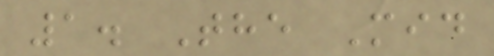1. The Mid
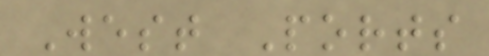West Ports
